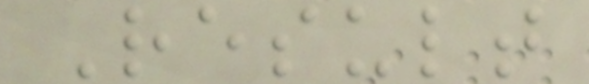Result
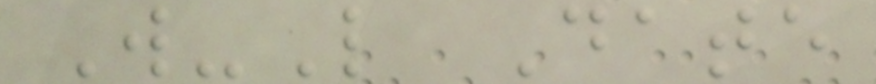W-L Date
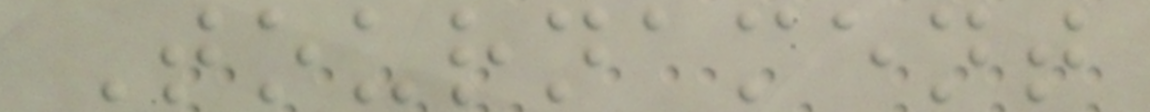Tournament
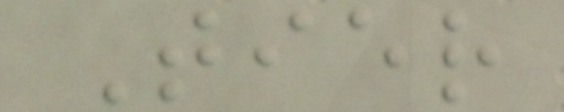Tier
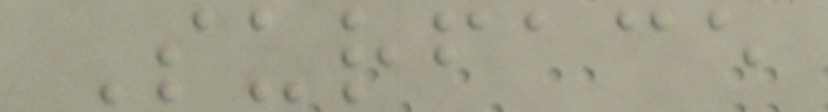Surface
